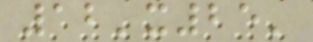12'x25'
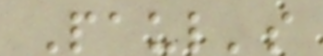Paul's
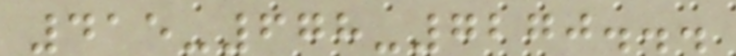415-678-7270...
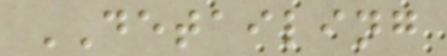DETAILING
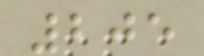205
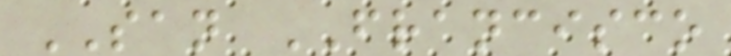SAN FRANCISCO
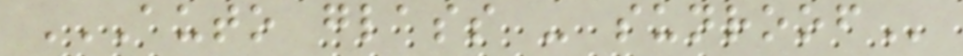AUTO GLASS - SUNROOF
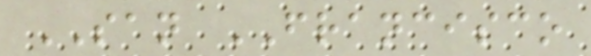SAN FRANCISCO
